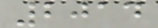2014
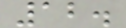12.
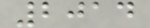2014
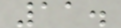11.
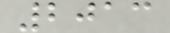2013
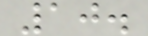10.
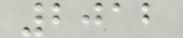2012
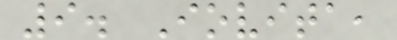9. Iovita,
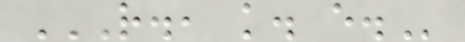R., K. E.
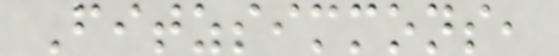Fitzsimmons,
